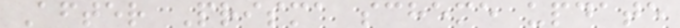After Prisma scheme update
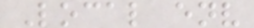Local env
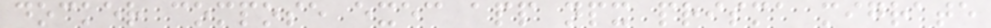docker compose exec app npx prisma migrate
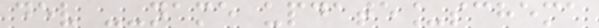dev --name update_schema
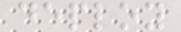deploy
